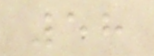58
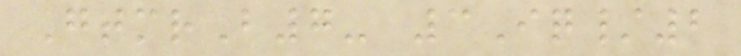GtmrB7- 3Iq/2
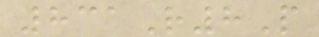831R8P
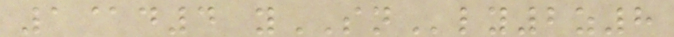1@d4 ySNly2z8
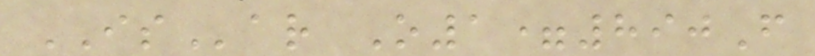ISar O1=890F
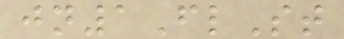jn1FlSt
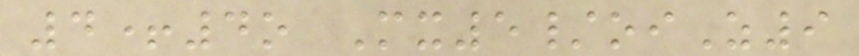4+4o Mx5/oiZ9
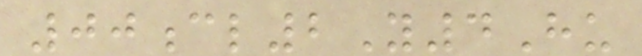00cl2Y4Hu
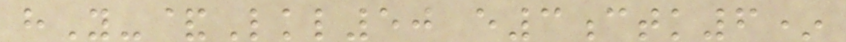hY-&Lkl50 e3ctk6*
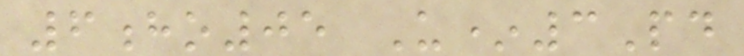6ho05 U*3Pd
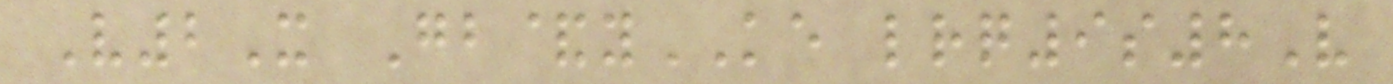V2X Gb&yKE lrq9s8V
